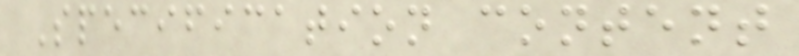Specification content
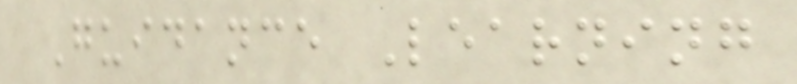Guidance Learning
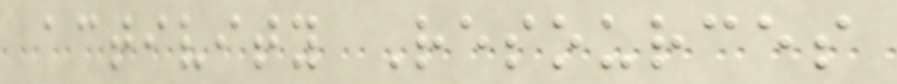activity Resources
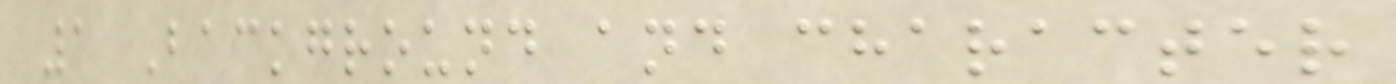1 Background and character
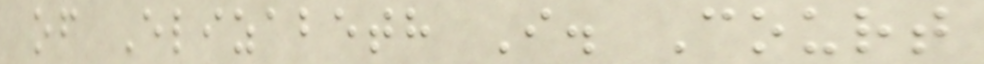of Elizabeth I. Court
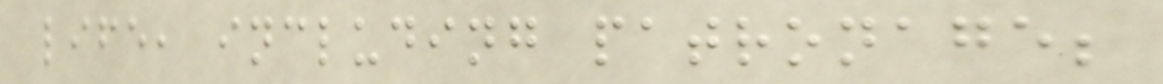life, including patronage;
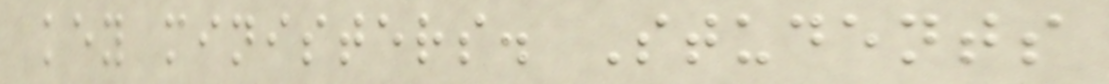key ministers. Students
